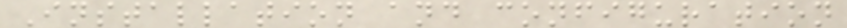Installation and configuration
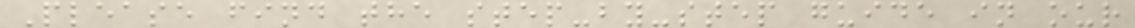Please find the step-by-step guide in our
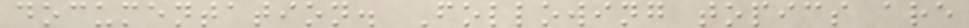documentation. Following topics are
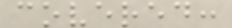covered:
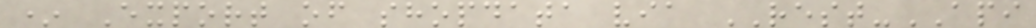* Export of shopdata via REST-API
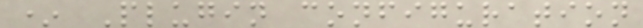* Plugin configuration
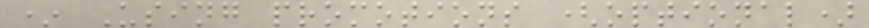* Using promotions (optional)
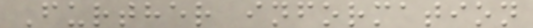Further information
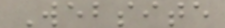Website
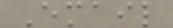Email
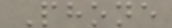Phone
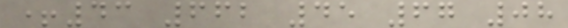+43 662 45 67 08
